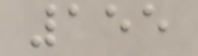155
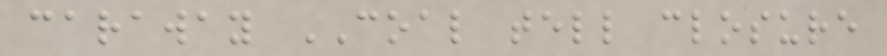caraway COAL tell closure
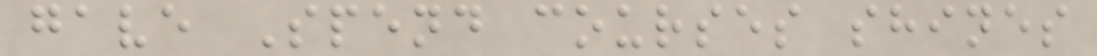gave Spend courses shines
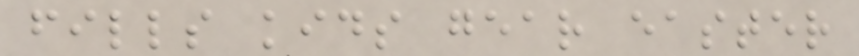fills kids gear easter
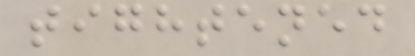tightened
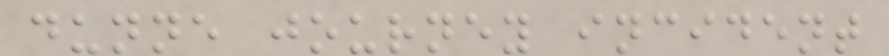dunne journey incident
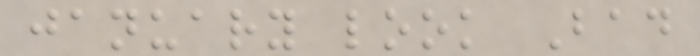january look Bad
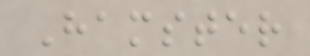Hamster
